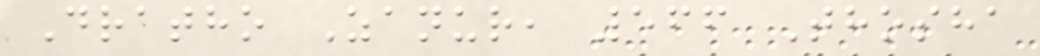Dratho Zanur, 566 Thosha
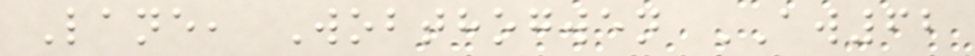Lane, Wobthogwen AW62
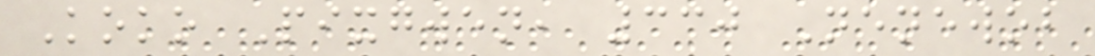Koko Pixgwen, 330 Nenewob
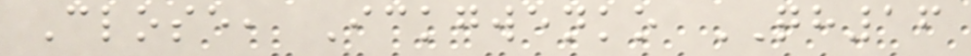Close, Ickgwenko QH16
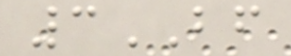3BF
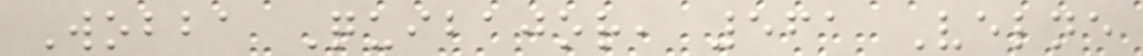Wobba Quibajor, 561 Velne
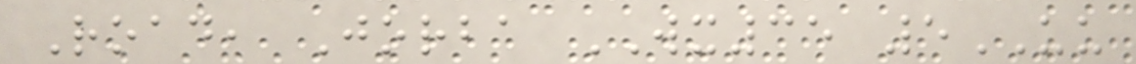Road, Jorba WX35 5UU
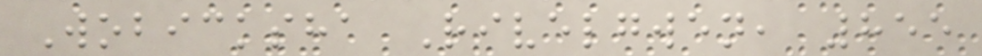Wobicksha Rivelgwen, 855
